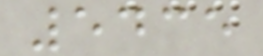5435
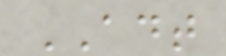ADT
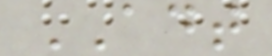ADT
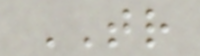TR
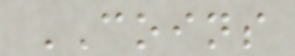COINS
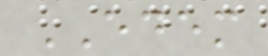EDEM
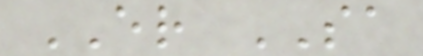ER SA
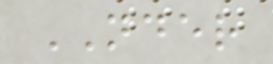NDER
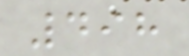498
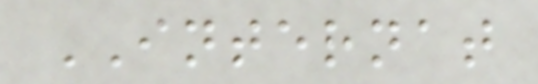INTERNAT
